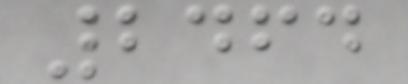2464
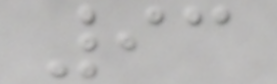93
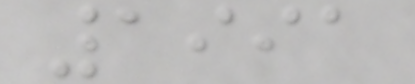1991
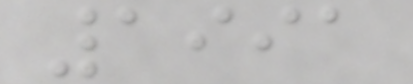1991
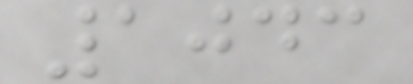1043
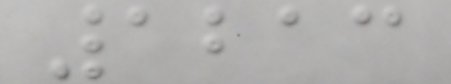1213
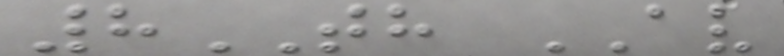8TH AV
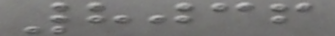8036
